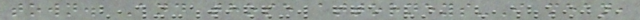town. And those attorneys-I mean,
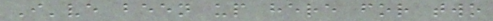I've been up here for two
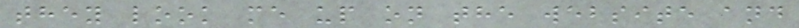they look me up on the website and
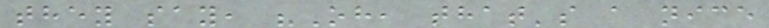they say, "Oh, that's a nice
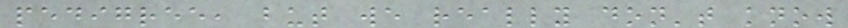pedigree, but we really don't know
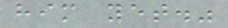him yet."
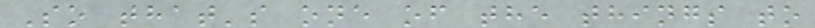So that's one of the things to
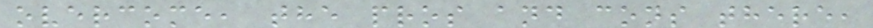overcome, the pros and cons there,
